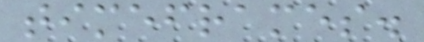timeframes.
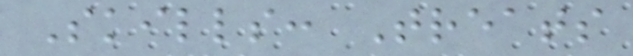Skills: Treats
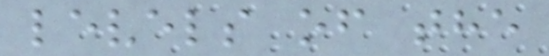levels of the
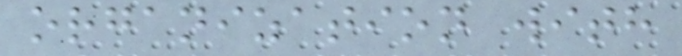organization with
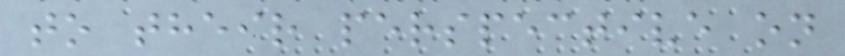to their perspective on
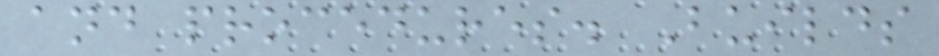and procedures. Builds
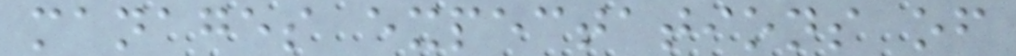manages expectations of
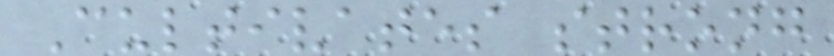Cultivates strong
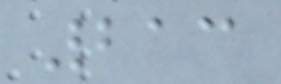213
